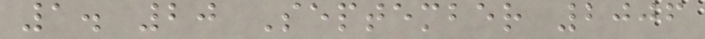1. 20 September 2006
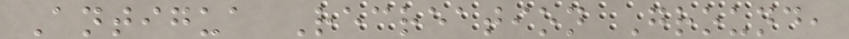Antigua Recreation Ground,
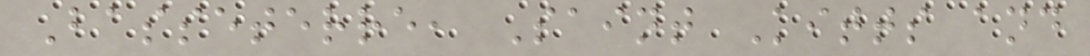Basseterre, Saint Kitts and
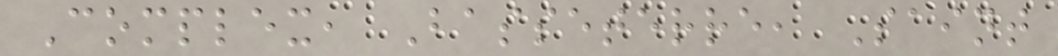Complex, Basseterre, Saint
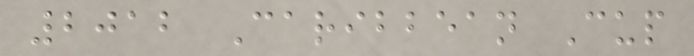2012 Caribbean Cup
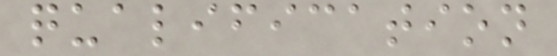qualification
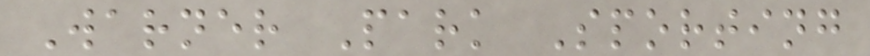Warner Park Sporting
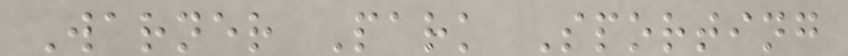Warner Park Sporting
